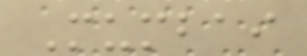Mumbai
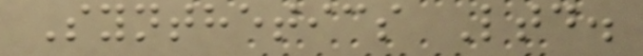Synthetics Ltd.
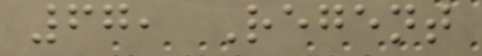67, Regent
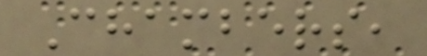Chambers,
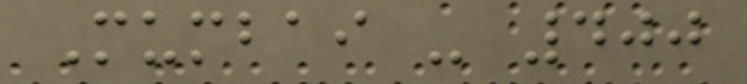Mumbai - 400
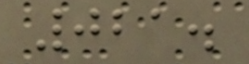021.
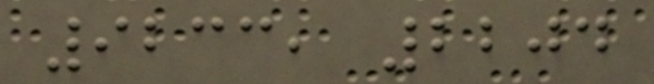9233, 2204
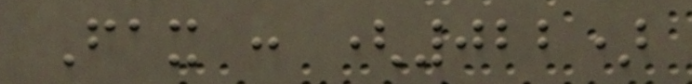Fax : (022)
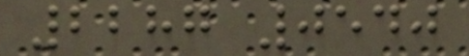2287 0540
